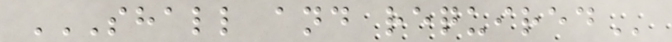SHALL AND REQUIRED
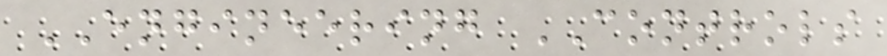ENGINEERING CONTROLS
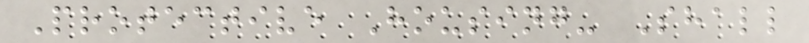Protective Housing- Shall
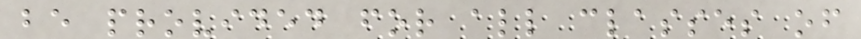be provided for all classes of
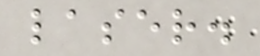laser.
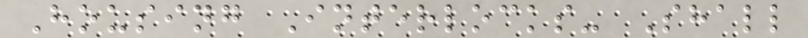Housing Interlocks- Shall
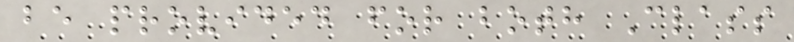be provided for both Class
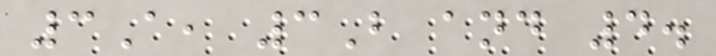3A, 3B and 4.
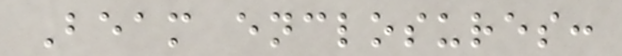Beam enclosures:
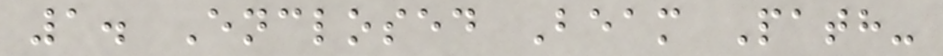1. Enclosed Beam Path-
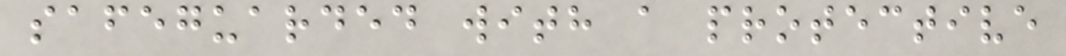safeguarded with a protective
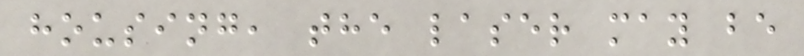housing, the laser may be
